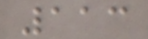113
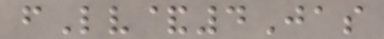fLv&4Jas
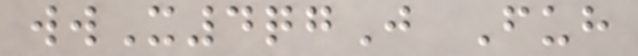wwX4qgJ Fuh
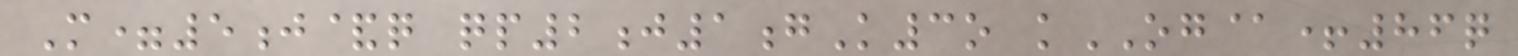M=5j&q qp2j1gK3o kOG@+86q
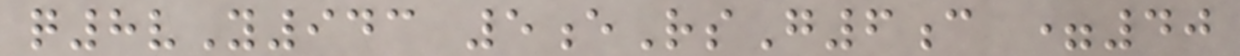q8vY943 5eRsG6c =40
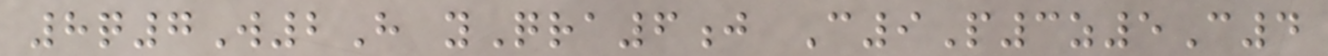8q7W2H yQra6j C9P3z5C4
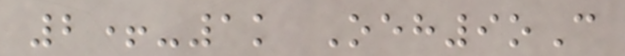2+-1k Oeh9oC
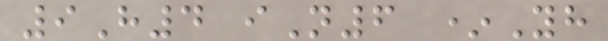9H4 iN6 *Yh
